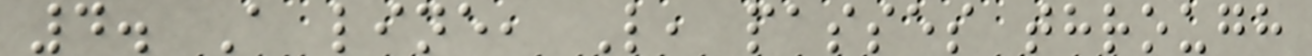4. A line, L, passes through
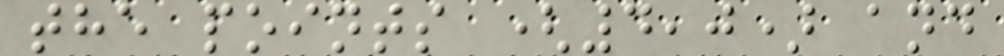the points (4,0) and
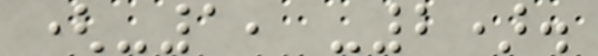(-1, -2).
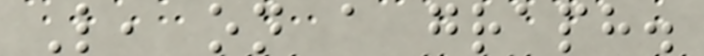L, on a graph.
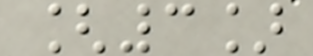[3]
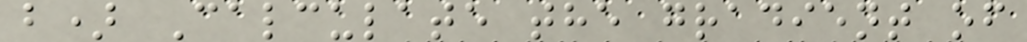b) Calculate the gradient of
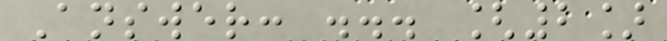Answer: ... [2]
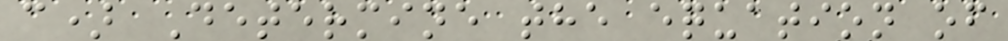c) Determine the equation of
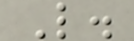L.
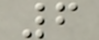6
